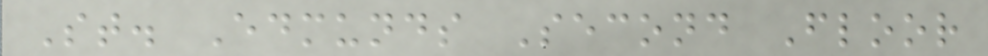St. Edmunds Second Floor
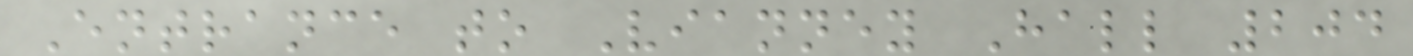Entrance to Vianney Hall 204
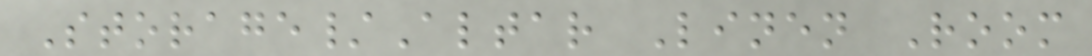Storage/Altar Linen Room
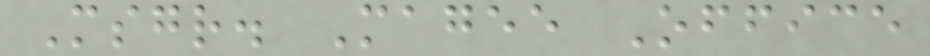Msgr. Magee Office
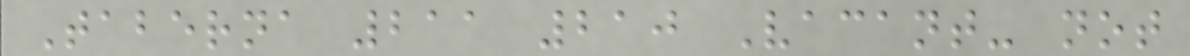Taberna 211 210 Vacant- not
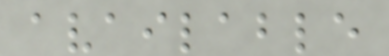available
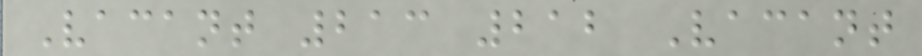Vacant 213 212 Vacant
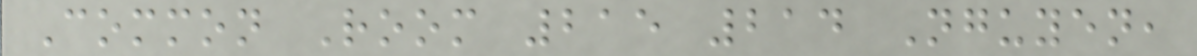Common Room 215 214 Nguyen,
